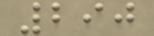290
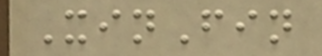XinFin
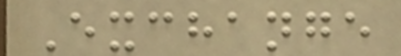Exchange
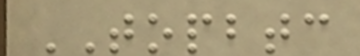TOPBTC
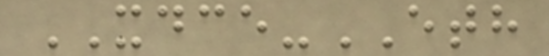XDCE-ETH
